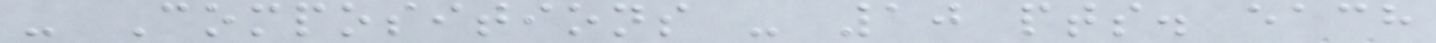- Compositions - 10 pts. each
